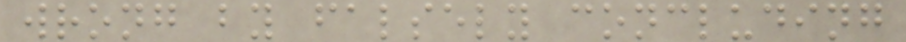wrong by falsely concluding
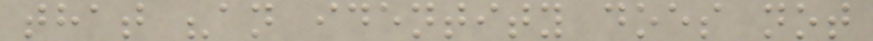that "an identity does not
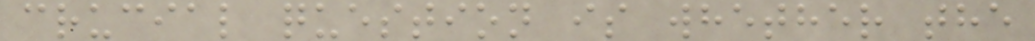crucial question is whether the
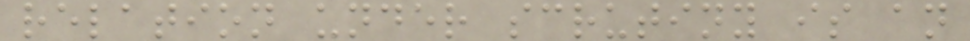relation under scrutiny is an
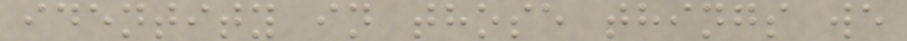identity in those things we
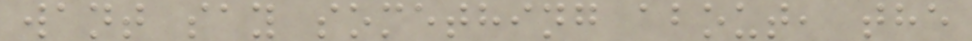want say something about, the
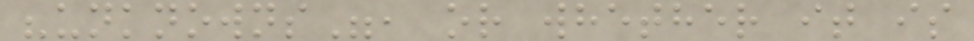"unknowns", or whether it is
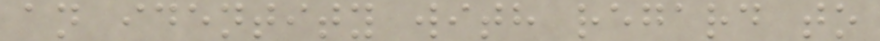an identity with regard to
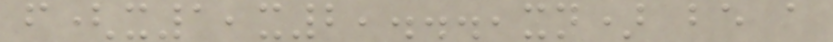f(x1,x2,...,xn) be a
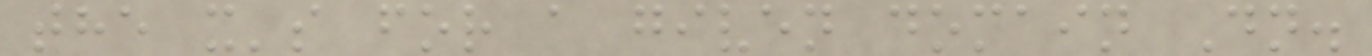the x's for a given domain Dn.
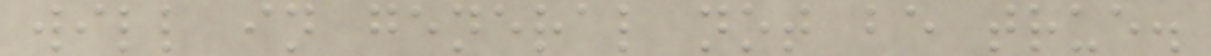will in general not be true.
